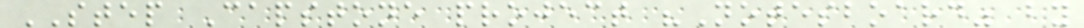STEP Capstone project "Notesboard" by
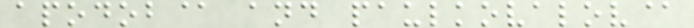apodob@ and paulkovalov@
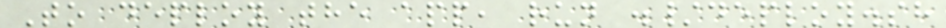To deploy the app, run ./deploy.sh
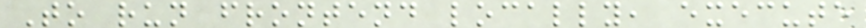To run frontend locally, execute
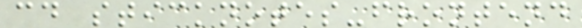cd sticknotes-frontend
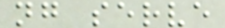ng serve
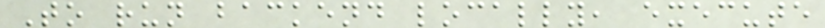To run backend locally, execute
